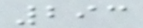293
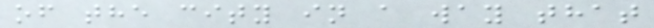of the city in a way that
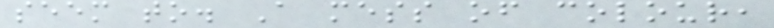seem to. A mess of colour,
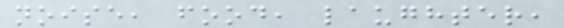noise, food, laughter,
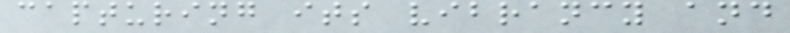capturing its vibrancy and
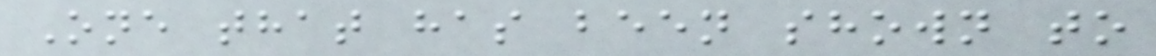One that has been shown to
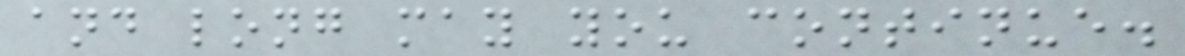and long may you continue.
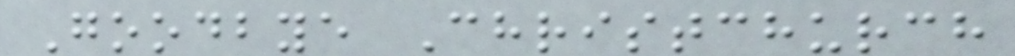Goodbye Christchurch
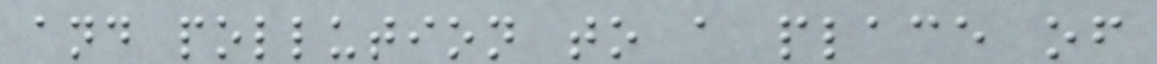and pollution to a place of
